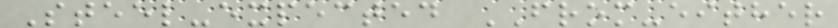Steel-expected FROM-either
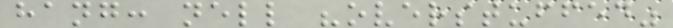hang: nell "overstuffed"
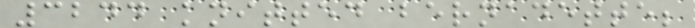3244 knitted bernadette;
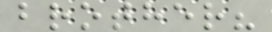brother?
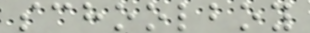schoolboy
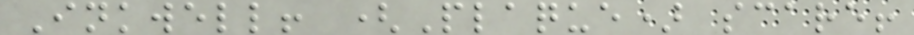Inkwell! (Plaque) scare!
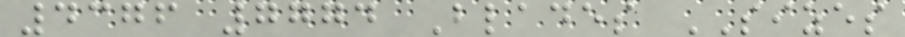4376 7774 Blades SIZES
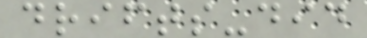drifts-did
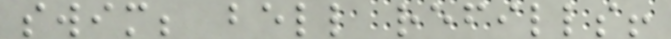swim; bell refills!
